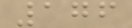176
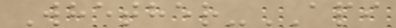Whether-API
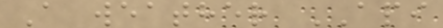A weather API
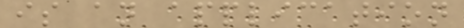is an application
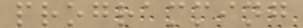programming
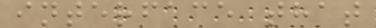interface that
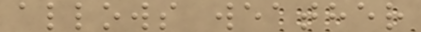allows weather
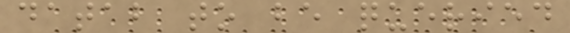datab to be queried
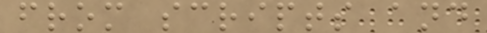from scripts and
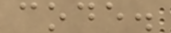code.
